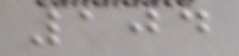104
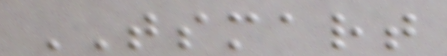TSMART
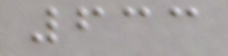633
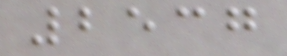2537
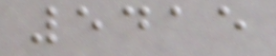5415
